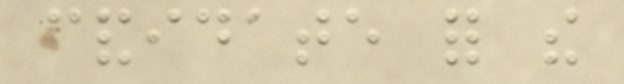candidate for the
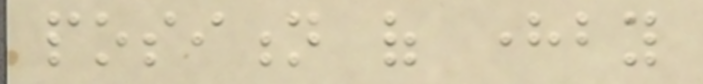position of hereby
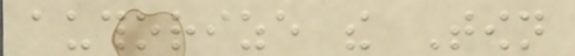authorize the Town
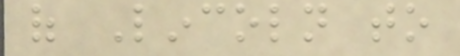of Lincoln to
